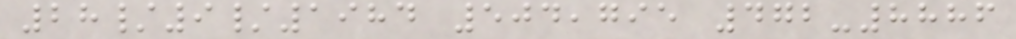28/9/1984 504,795 472-8886
